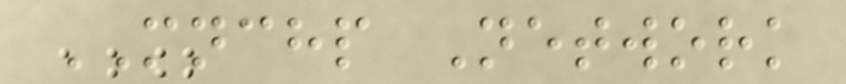MNCHP Network
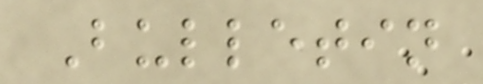Bulletin
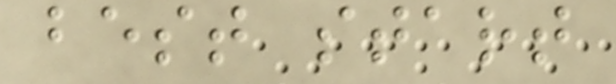best start
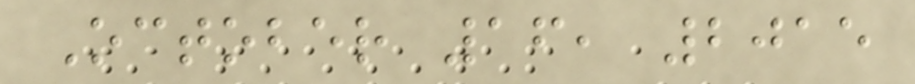October 16, 2015
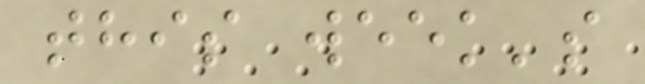this week's
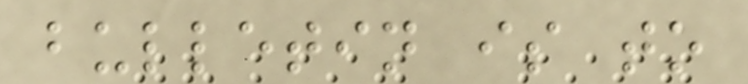bulletin is to
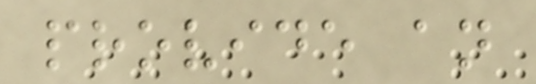provide an
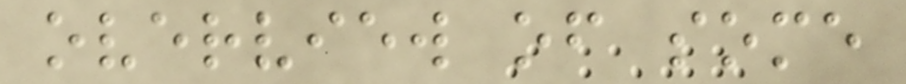overview of some
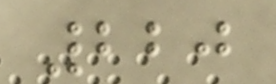220
